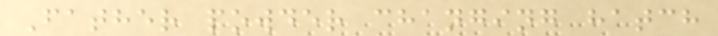Father powder changing hatch
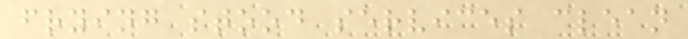frying stood services clean
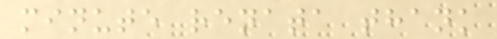minute renata thank
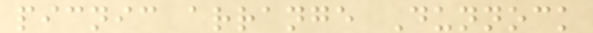picnic arrange Dunnock
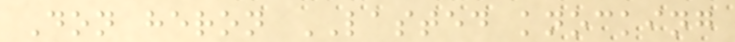Don heron LASTED knocking
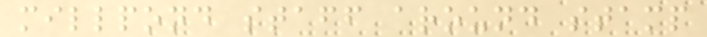millpond staff around stamp
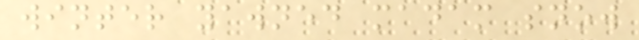winter yawned madam snow
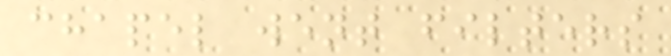chapel went filters
